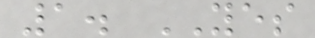1. YES
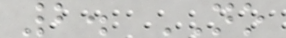2. NO
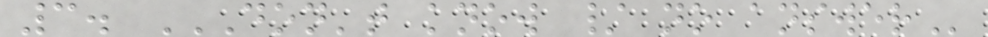3. DON'T KNOW / NO ANSWER
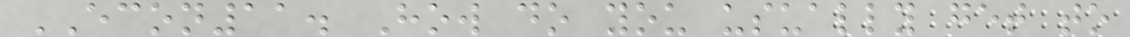ECON11. How do you usually get to
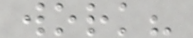work?
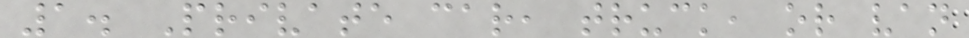1. Private car, truck, or van
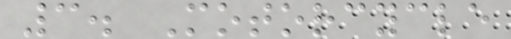3. Motorcycle
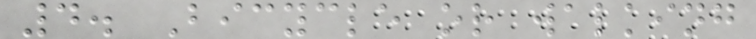4. Bicycle or walking
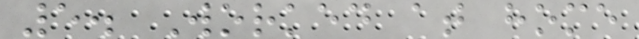5. Worked at home
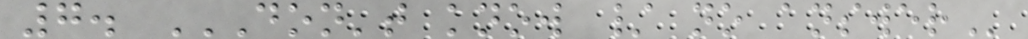7. DON'T KNOW / NO ANSWER
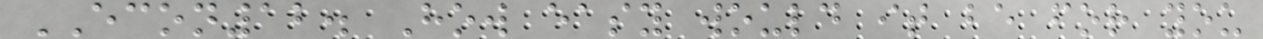ECON12. How easy would it be for you
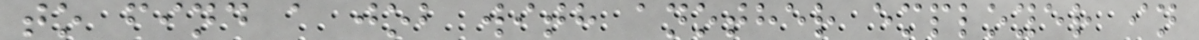to find a job with another employer in
